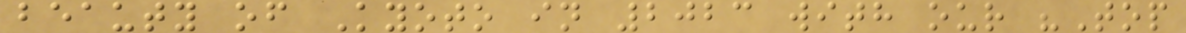beauty of Kyoto in 2023 with our "Top
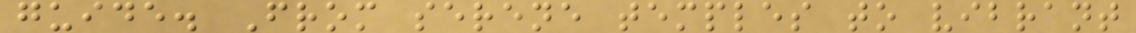guide. From serene temples to vibrant
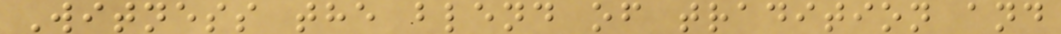Witness the blend of tradition and
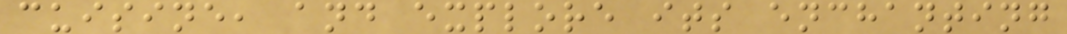cuisine, and explore its enchanting
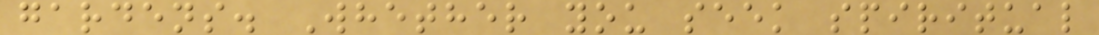gardens. Whether you seek spiritual
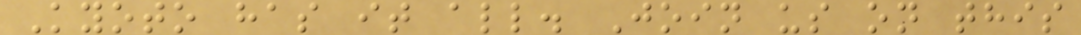Kyoto has it all. Join us on this
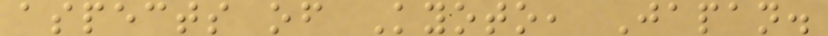aspects of Kyoto, Japan.
